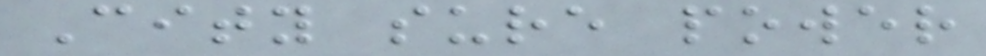City sure power
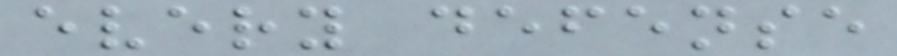every defense
